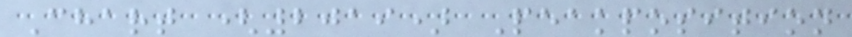Chart (2019) Peakposition
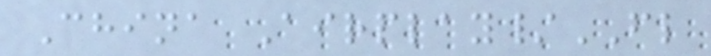China Airplay/FL
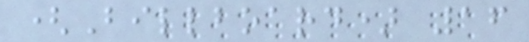(Billboard) 16
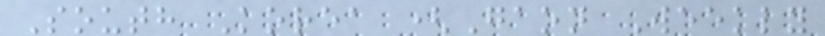South Korea (Gaon Weekly
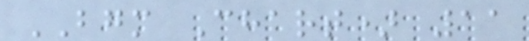BGM Chart) 11
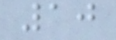10
